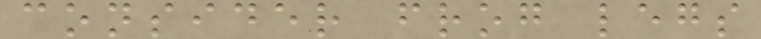consider frog legs
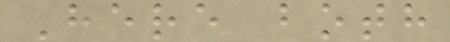Here both
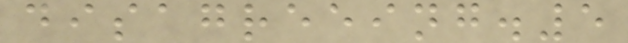disagreeing.5
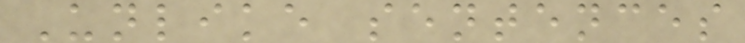Unlike sentences
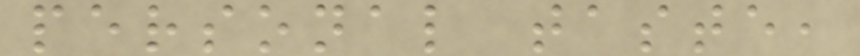personal taste,
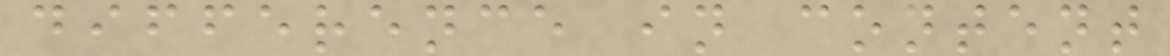difference in content
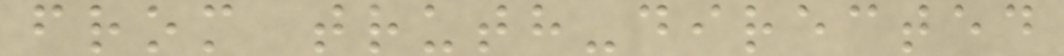from truth-directed
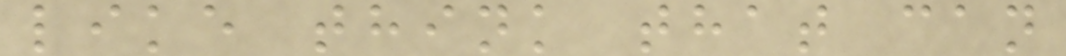like think that can
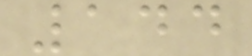144
